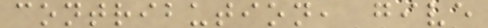contribution, give
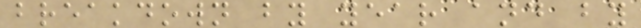breakdown by year and by
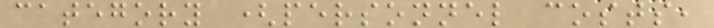category (personnel costs,
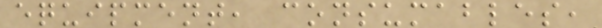equipment, consumables,
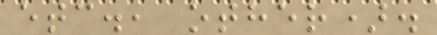etc., other).
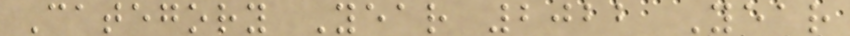Category Year 2022 Year
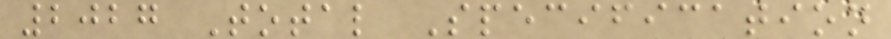2027 Total Specification
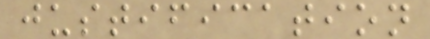justification
